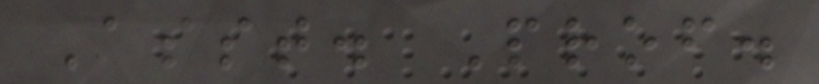Asst. Prof.
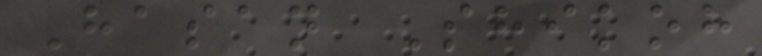Hasan Shikoh
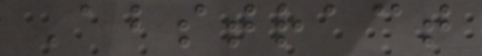Abstract
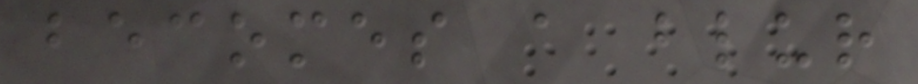becomes a blur
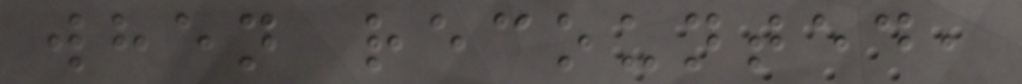when recounted,
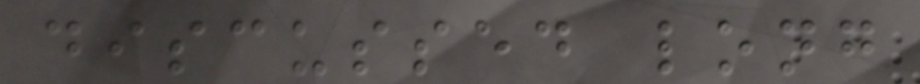discussed long
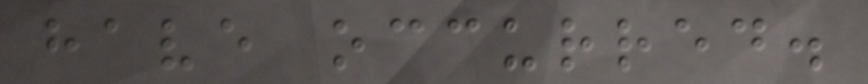have occurred.
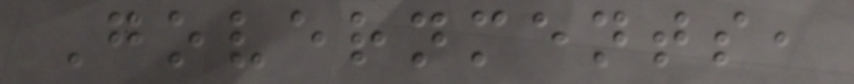Governments,
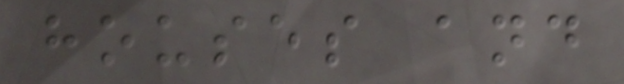houses and
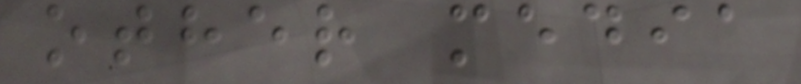other media
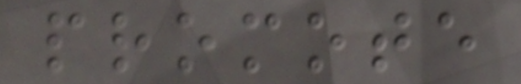promote
